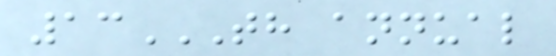13TH ANNUAL
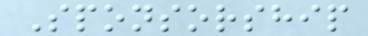Sponsorship
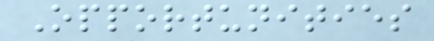Opportunities
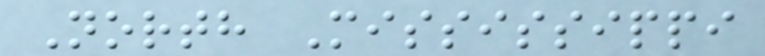North Mississippi
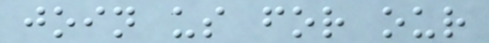join us for our
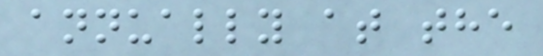annually at the
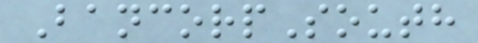BancorpSouth
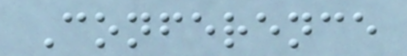Conference
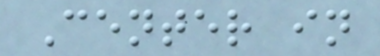Center in
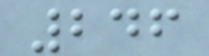246
